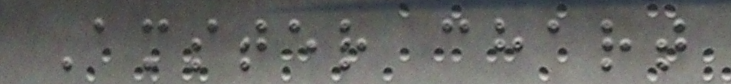Amster chart
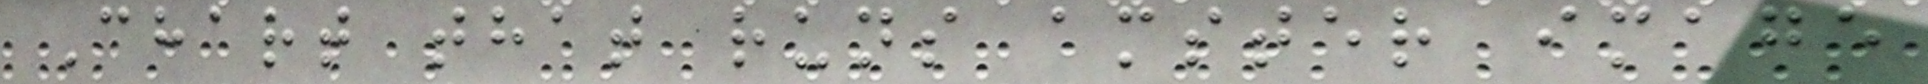Chart that runs amster image
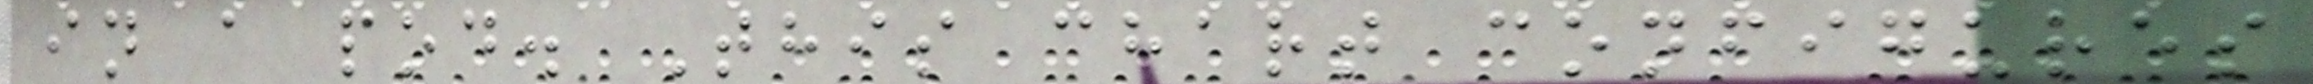in a pod. This chart configures
